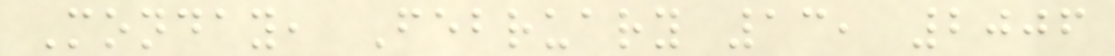Monday, February 13, 2006
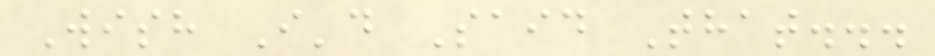Wish I'd Said That...
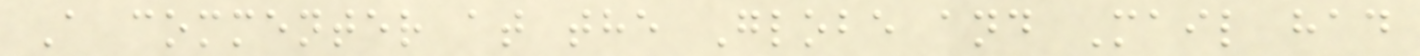A commenter at the Globe and Mail had
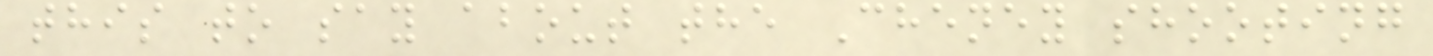this to say about the Cheney shooting
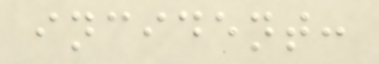incident:
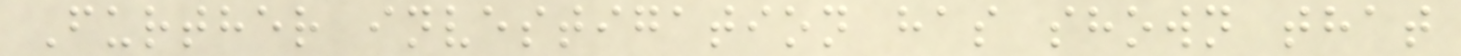Further investigation has shown that
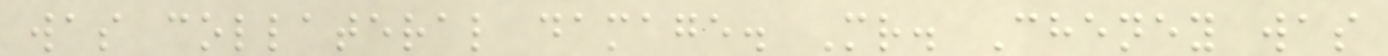was collateral damage. Mr. Cheney was
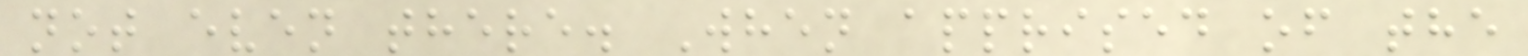not even there. When apprised of the
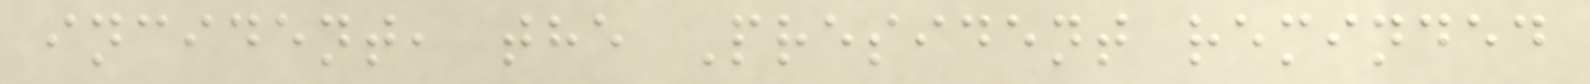incident, the President reminded
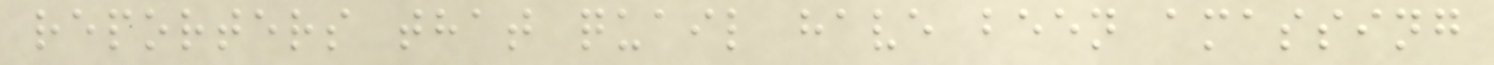reporters that quail have been amassing
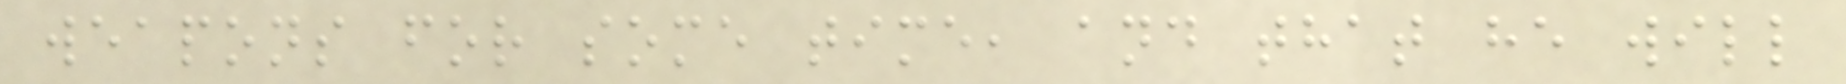weapons for some time, and that he will
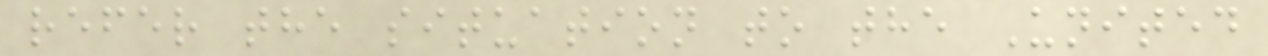refer the situation to the United
